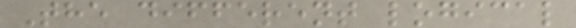The different logical
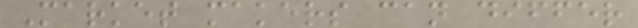Market makers can differ
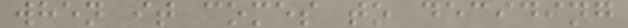when it comes to deciding
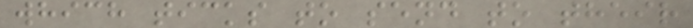which ticks to send to their
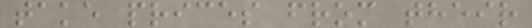take prices from their
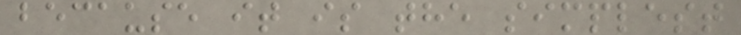because it is the simplest
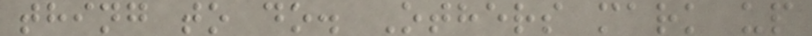thing to do. Others mark up
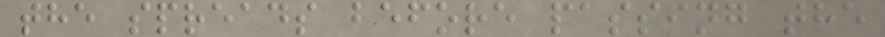the spreads before passing the
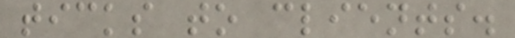ticks to clients.
